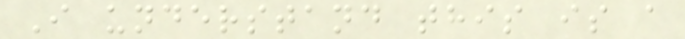I understand this is a
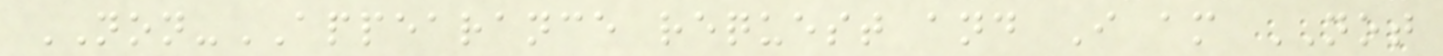NON-APPEARANCE request and I am NOT
